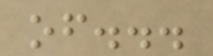of...
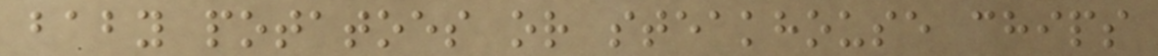baby potatoes or steakhouse chips
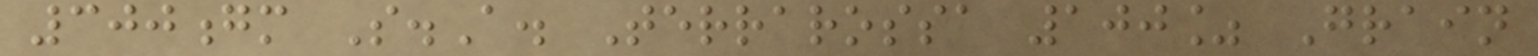300gm S.A. Terrarossa 100% Grain
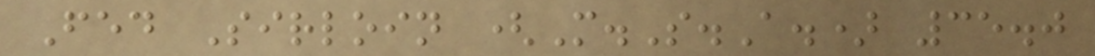Fed Sirloin (M.S.A.) 35.0
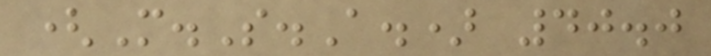(M.S.A.) 40.0
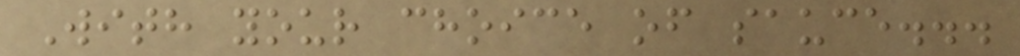With your choice of sauce...
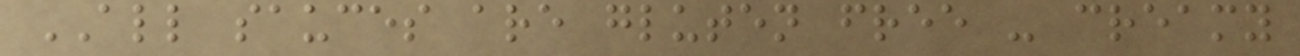ALL sauces are gluten free - creamy
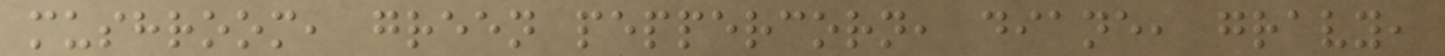mushroom, green peppercorn, diane, gravy,
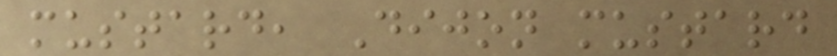mustard, Dijon mustard
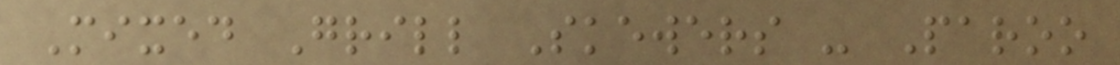Mixed Grill Skewers - Paroo
